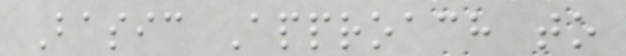Basic Approach to
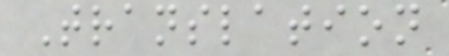Translation
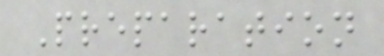Preparation
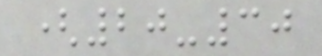(20-30
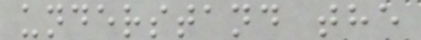understand the
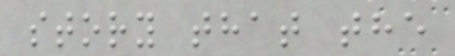story that the
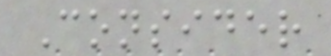Consider
